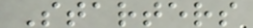Starters
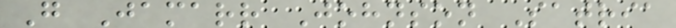G Jamarr Johnson Satria
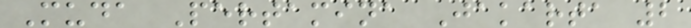Muda Pertamina Jakarta 2
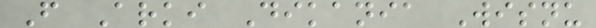F Arki Dikania Wisnu
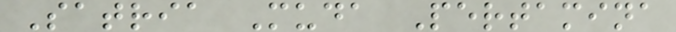Satria Muda Pertamina
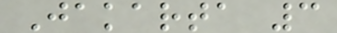Jakarta 3
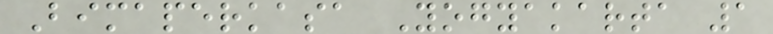Bimaperkasa Yogyakarta 1
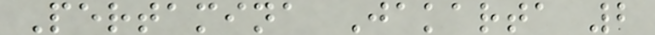Pertamina Jakarta 2
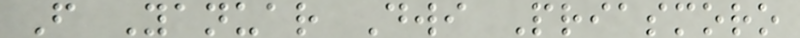F Yanuar Dwi Priasmoro
